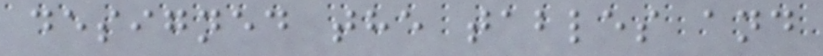designed the tables and
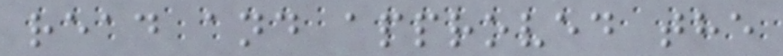read and approved the
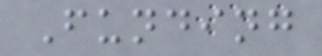Funding
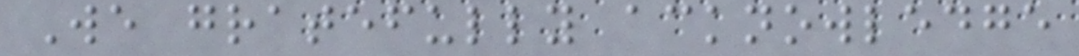We gratefully acknowledge
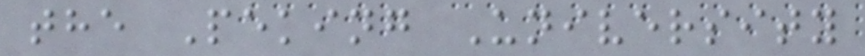the Peking University
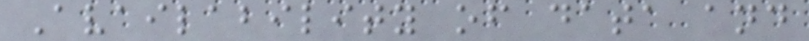Availability of data and
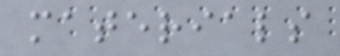materials
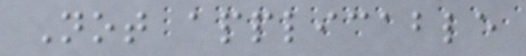Not applicable
